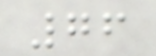76
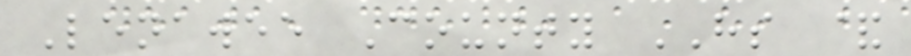Lenawee County HS &
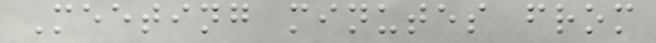Meeting minutes from
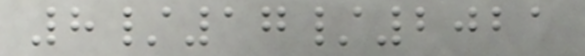8/17/2021
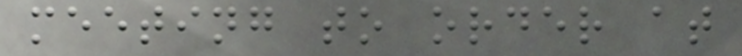meeting to order at
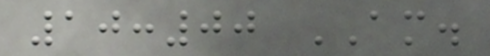10:00 AM.
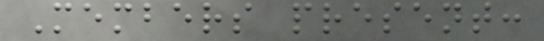Members present:
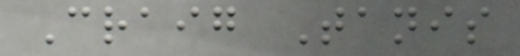Craig Tanis
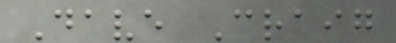Dave Craig
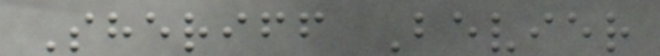Sheriff Bevier
